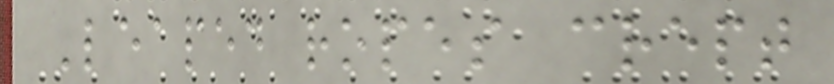Leaped ropes crept
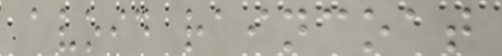avoid raincoat
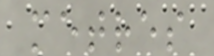metres
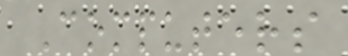Computers
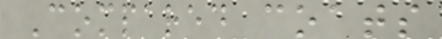Compared coats
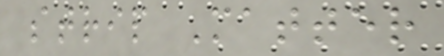strip Matter
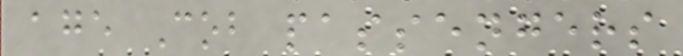age Cob passengers
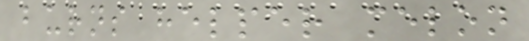burns helper melon
